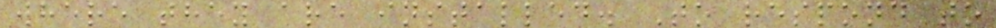where they are installed. To respond to
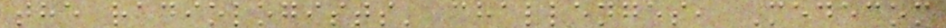the radiologists' challenges, Medecom
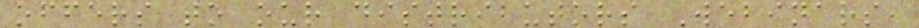offers to our distributors Webinars,
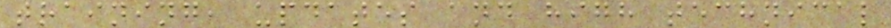training, updates and high technical
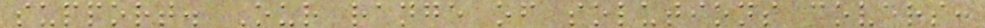support. Our range of solutions covers:
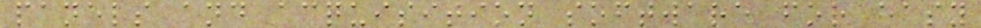panels and acquisition software for easy
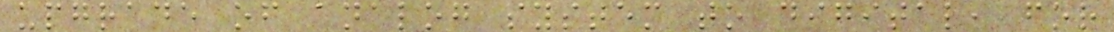upgrade of analog system to digital, for
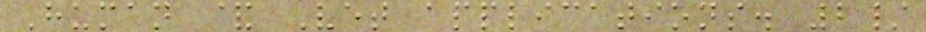Human & Vet applications. 2/
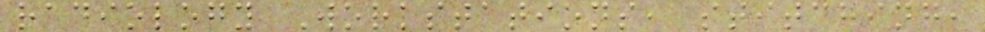radiology Workstations, stitching,
